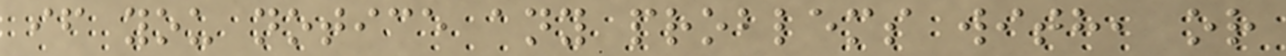if you notice any problems with, or
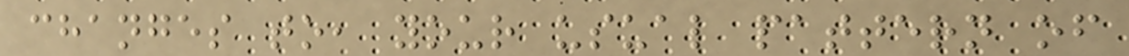changes to, your usual pattern of
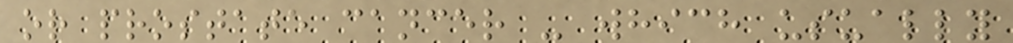or prostate cancer - which usually
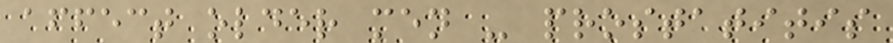affect older men - prostatitis
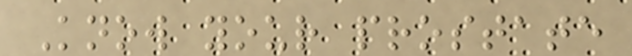Know your prostate
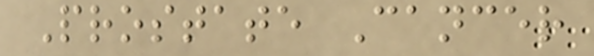Prostate Cancer
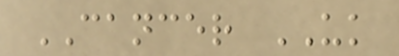CANCER UK
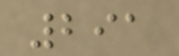291
